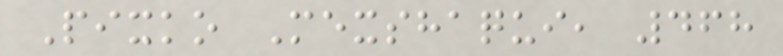Pixko Mexshaqui, 468
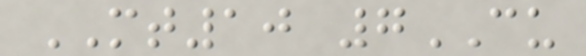MT10 7CU
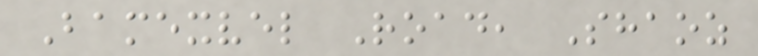Bamexvel Road, Shaoz
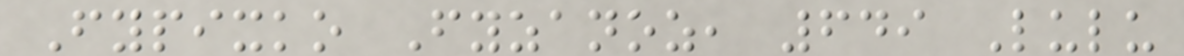Fypixko Fyzanoz, 649 Lulu
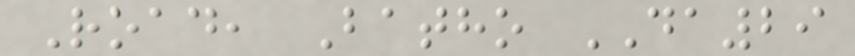Road, Batho DA29
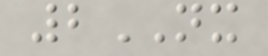2NX
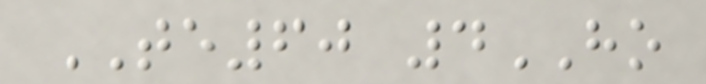TE60 4HO
